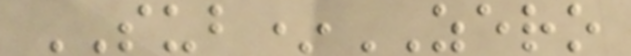SUB*ZERO
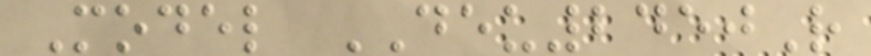Model DEU2450R
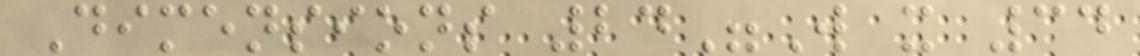Dimensions 24"W x 34
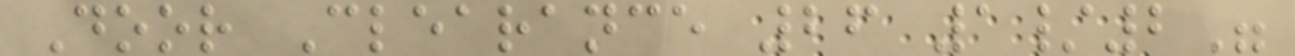Door Clearance 26 1/2"
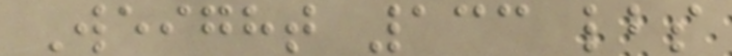Weight 133 lbs
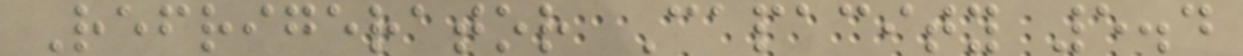Refrigerator Capacity 5.4
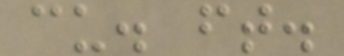cu. ft.
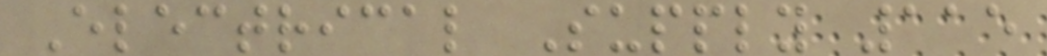Electrical Supply 115
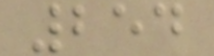254
